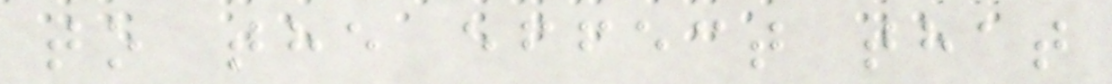to the effect that
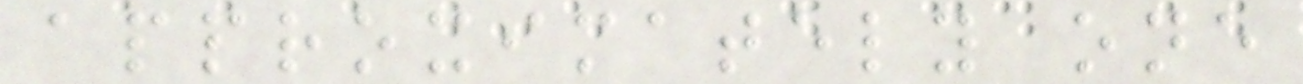approximately one
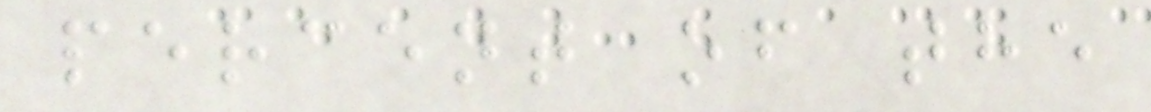percent of the
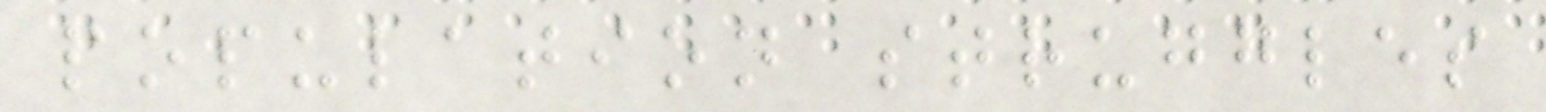population struggles
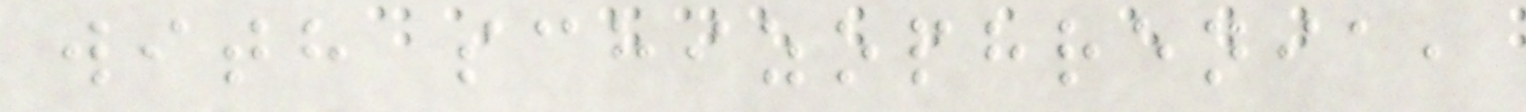with schizophrenia,
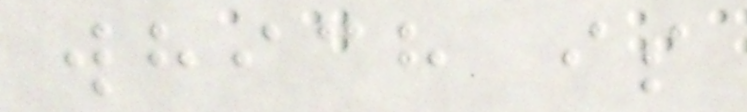which is
